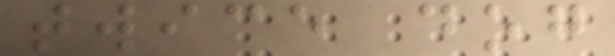twice dog
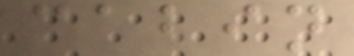cabin
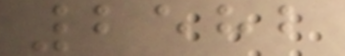2582
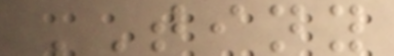TINY
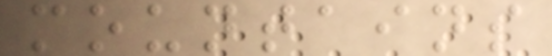mountains
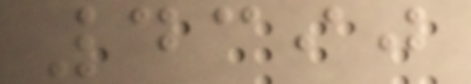4390
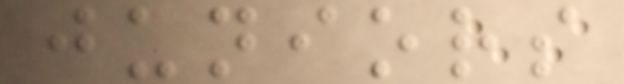juniors
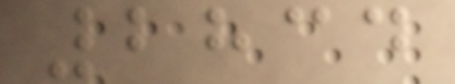2834
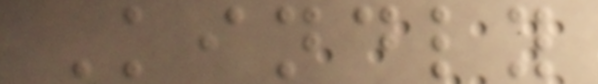Kindly
